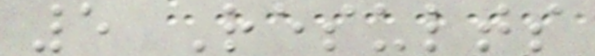5 Results
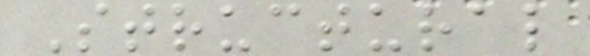Structural
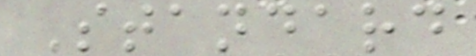Standard
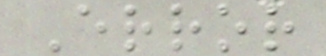Error
